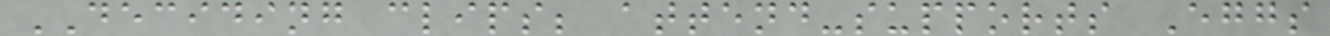DECIDING clips; attend-supports Eggs
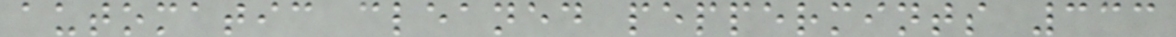automatic cleaned peppermints 333
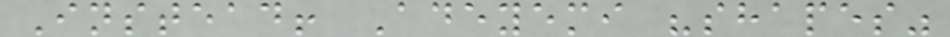Instead! Adeyemi "shapes"
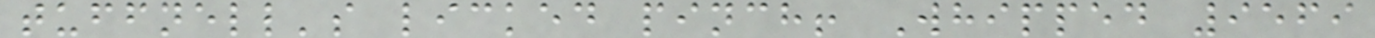tuffnell's licked pinch! Whipped 9569
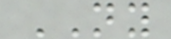NY
